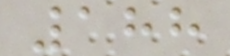188
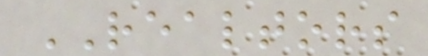REALTORS
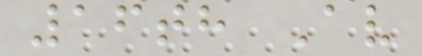16th Av
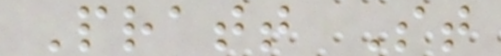Pratt St
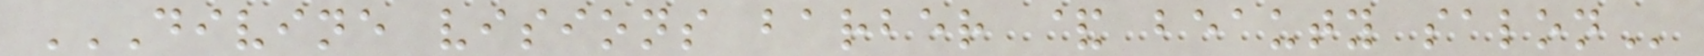DIVINE VISIONS BARBER & BEAUTY SALON
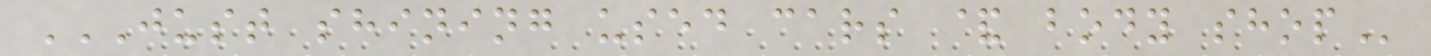JUST SHINING USED CARS & BODY SHOP
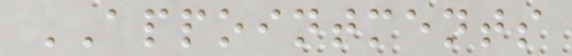APPOINTMENTS
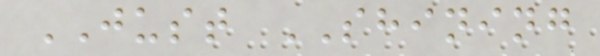JUST SHINING
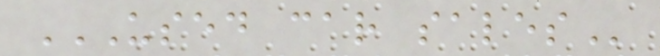USED CAR SALES
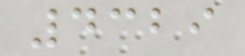4329
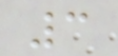3
